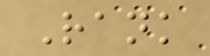Rank
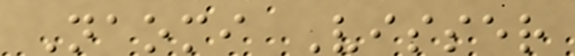Naomi Visser
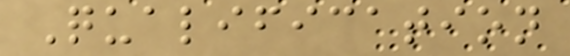Qualification
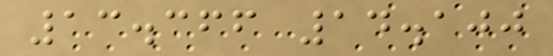13.366 14.100
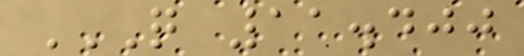Q 11.400
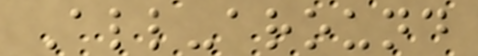All-around
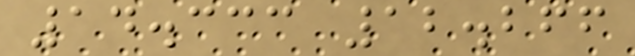14.333 12.266
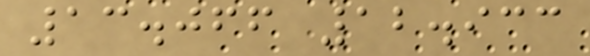13.066 12.933
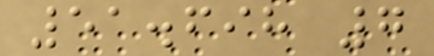51.698 7
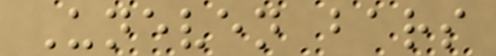Uneven bars
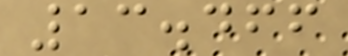13.466
